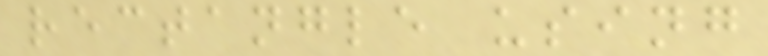rectangle using
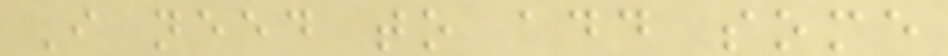I need to add some
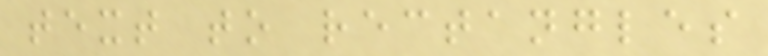text to rectangles
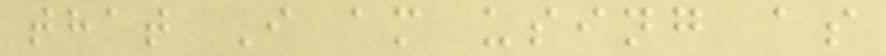that I am using as
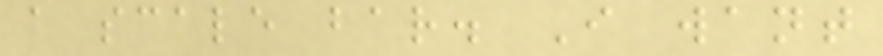a scale bar. I want
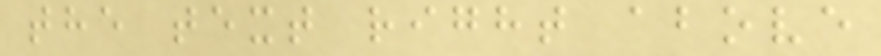the text right above
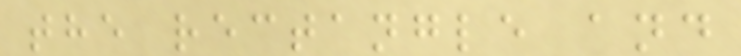the rectangle and
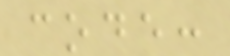code:
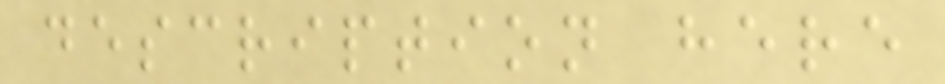description here
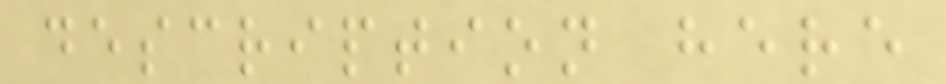description here
